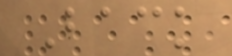Back
